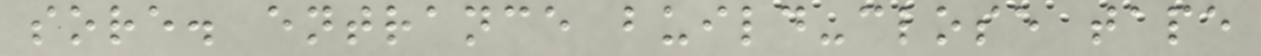sore. entrance build-close tape
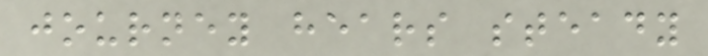journey hears steady
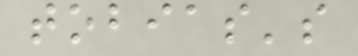tobias's
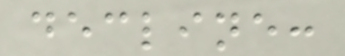decline:
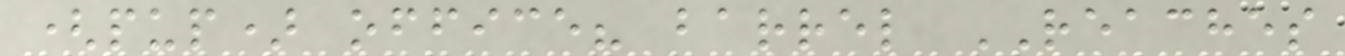(pup) office? barrel REACHES
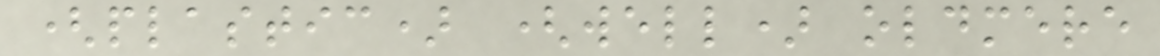(plastic) (well) oldmere
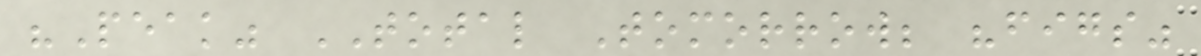"Peak" TOTAL Tomorrow; "figs"
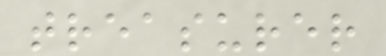treasurer
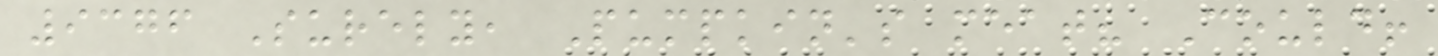9376 Surely, Pumpkin's meat? Could!
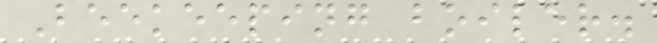Beekeeping boiler.
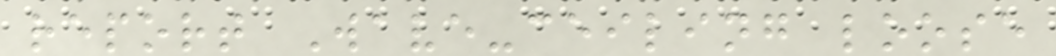report Wave-ceiling loose
